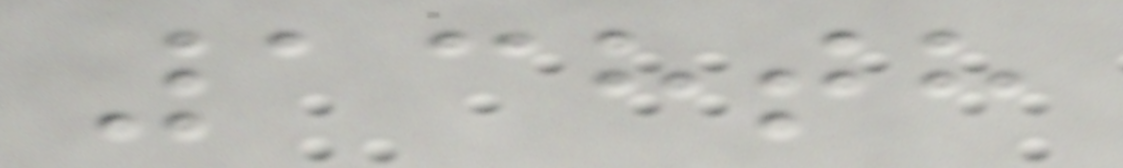138th
